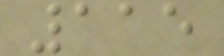115
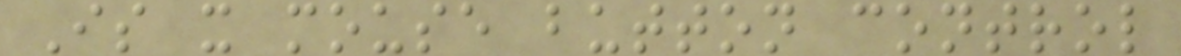Is x mouse button control
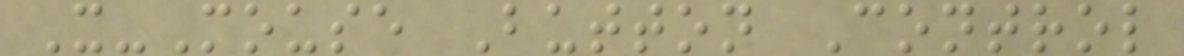X-Mouse Button Control
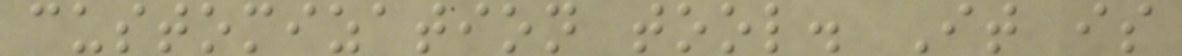customization tool. It is
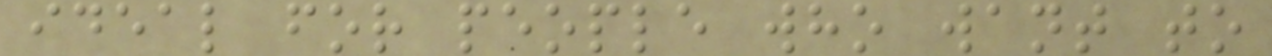ideal for people who want to
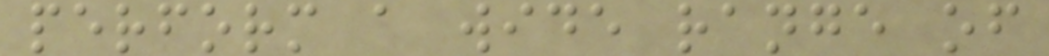perform a wide range of
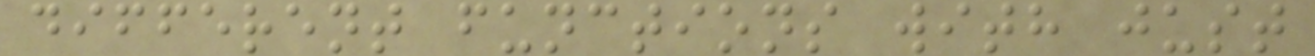different functions with just
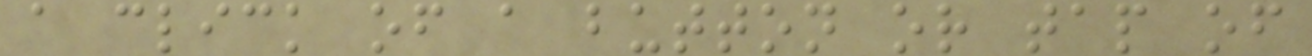a click of a button or tap of
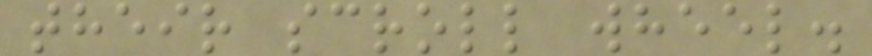their scroll wheel.
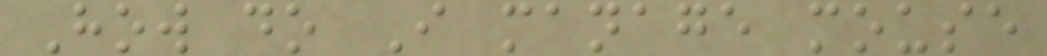How do I manage mouse
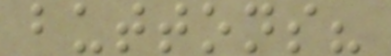buttons?
